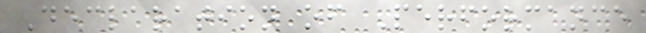Declaration of Performance
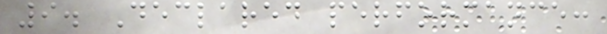9. Declared performance:
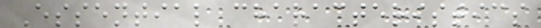Essential characteristics
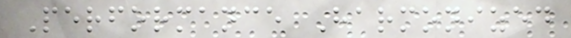Performance Harmonized
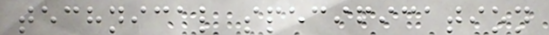technical specification
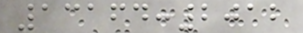13164:2012
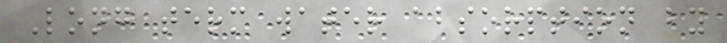Long term water absorption by
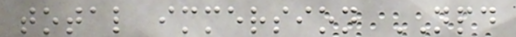total immersion NPD
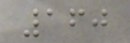160
